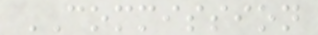COMMISSION
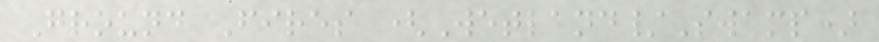Ground Fires (Wetland/Swamp)
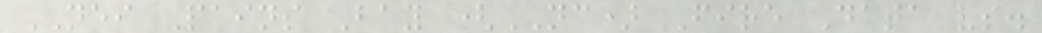NEI Pains Bay (NC) Fire Data vs.
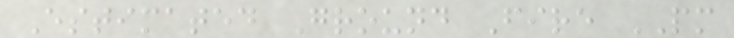Estimated Ground Fire PM
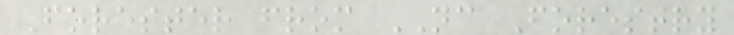Forester from NC Forestry
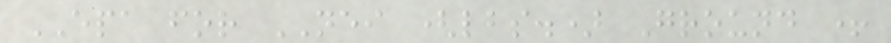EPA for NEI (lbs.) Ground +
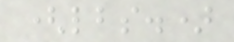(lbs.)
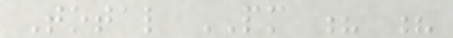Total PM ? ?
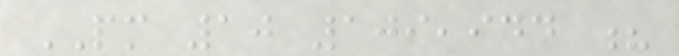PM 10 109,944 ?
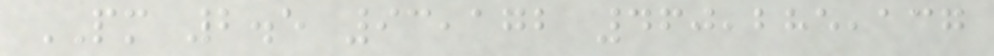PM 2.5 93,172 460,285,137
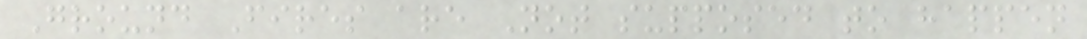Ground Fires are Not supposed to happen
